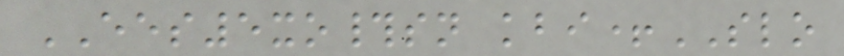EES5xo#sn kbi+SLO
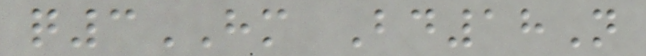q3HM Bd18N
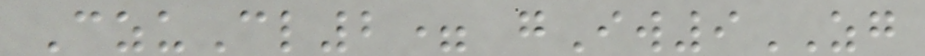CzuCl2= gIw9ZG
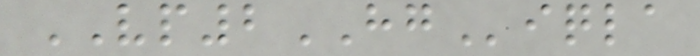VP2HGiqla
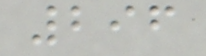296
